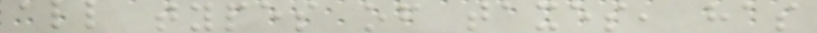all types of taxes, has
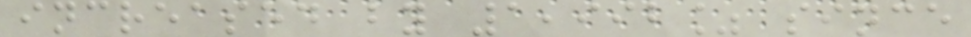increased by 1,992% since
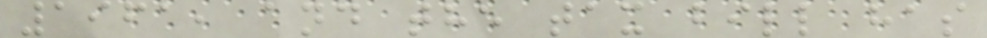1961, and the tax bill has
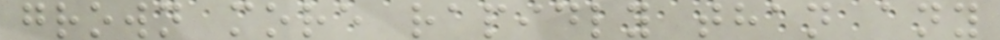grown more rapidly than any
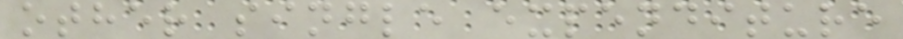other single expenditure
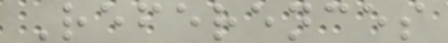References
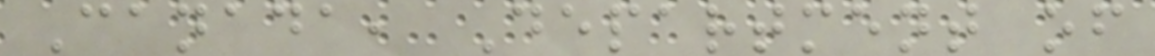Canada, Department of
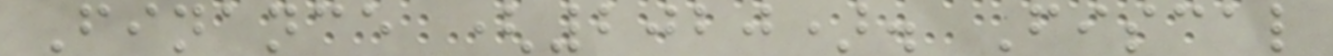Finance (2020). Fiscal
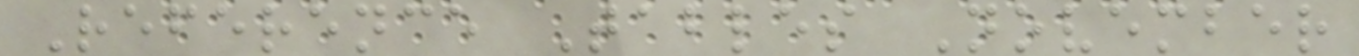Reference Tables November
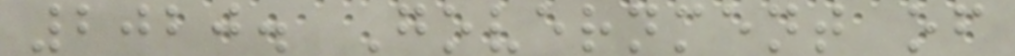2020. Government of
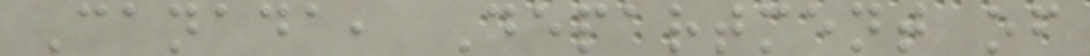Canada, Department of
